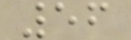56
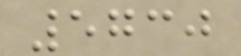5730
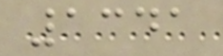1341
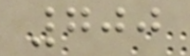700
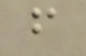f
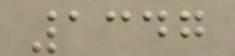1347
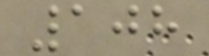108
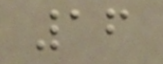16
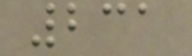231
